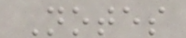Notes
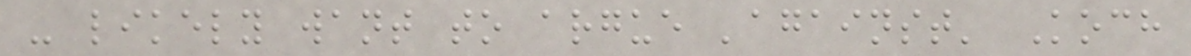- likely want to argue 'against' Koch
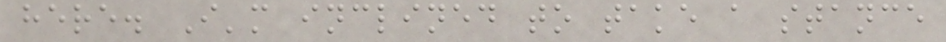here. I'm inclined to take a stance
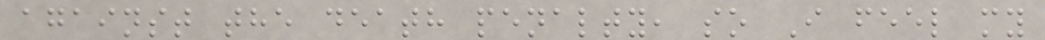against the death penalty, so I feel my
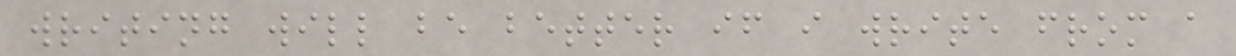writing will be better if i write from a
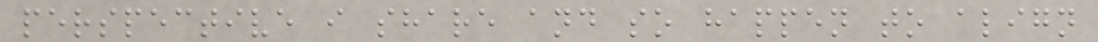perspective i share and so happen to align
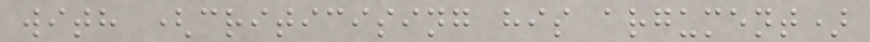with (criticising his argument)
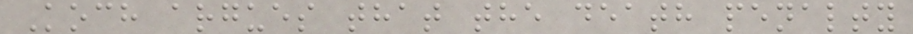Koch argues that the death penalty
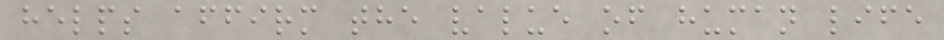helps affirm the value of human life
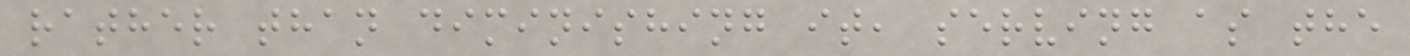rather than diminishing it, serving as the
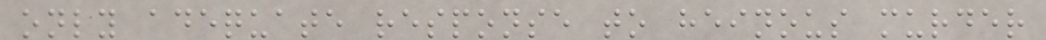only adequate response to heinous murder
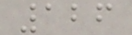126
